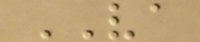VA
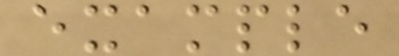example
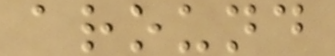around
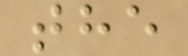the
